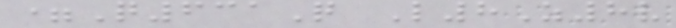=Q631Q L8Z8v
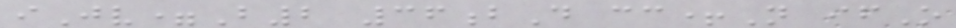iJv=B2 36bD cc+N ifO
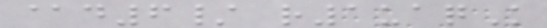@d6/ r1uaqK
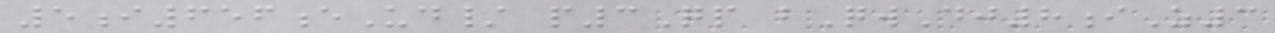5i656eUd/ p3Qp bQwDj8iZ3
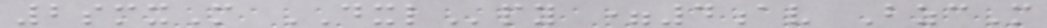2smxM DXLpy =4av BzcM
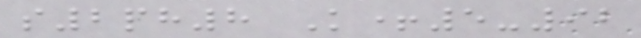s2ph8 K+5-92
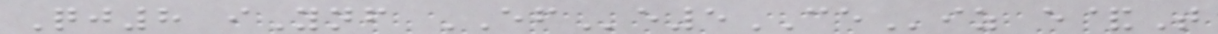Qj8 iYnf EFe5CEiz e&T
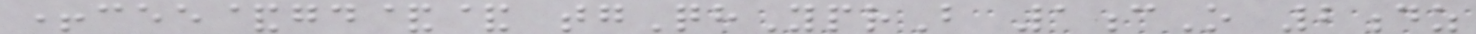+cee&gd&& tgQhYprB 1cO 2dz
